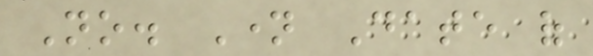No. Name Date of
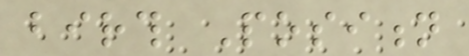birth Position
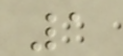1
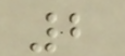2
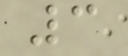3
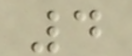4
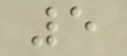5
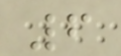6
